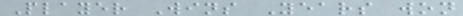Player Wins Years won
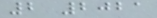2 2021
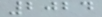2024
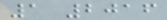1 2016
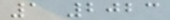1 2023
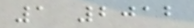1 2012
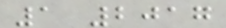1 2017
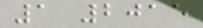1 2015
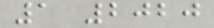1 2020
